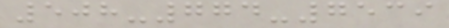508-774-7539
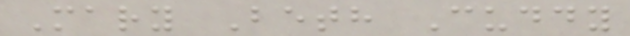Mary Beth Cuddy
